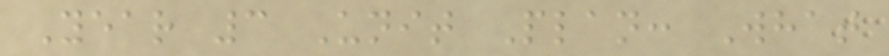Year 3 Unit Plan: What
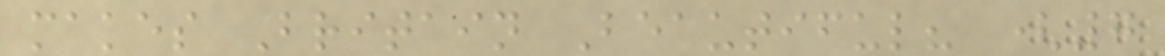makes Britain Beautiful? (7
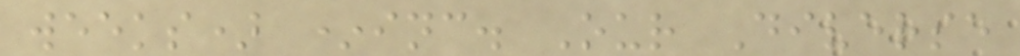weeks) *inc. Our Diverse
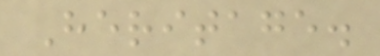Heritage.
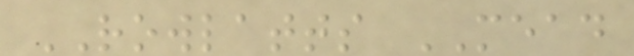ROWLATTS MEAD
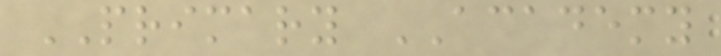PRIMARY ACADEMY
